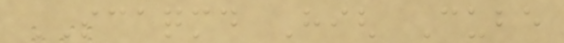SCAQMD High Cube
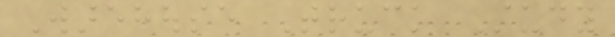Warehouse Truck Study
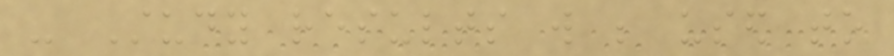- Study results will be used to
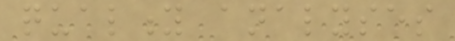quality analyses
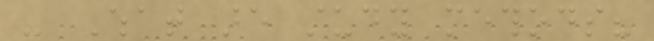- What are study methods?
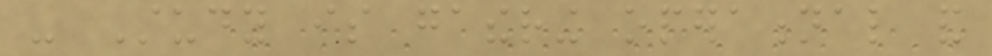- Study is gathering operational and
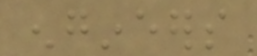engineers
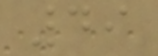49
